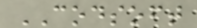CODSOFT
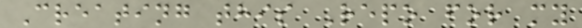Creating this Repo for my
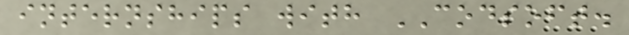internships with CODSOFT.
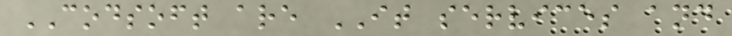CODSOFT are IT services and
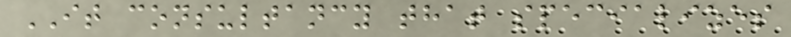IT consultancy that specializes
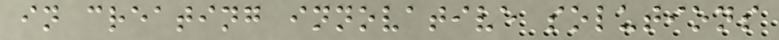in creating innovative solutions
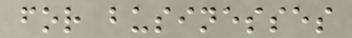for businesses
